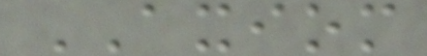AXIOM
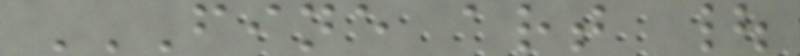FINE ART |
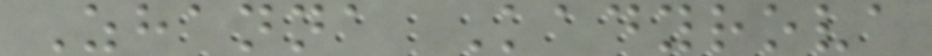Zhanna Kadyrova
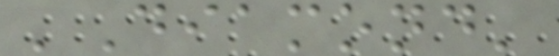'Diamond'
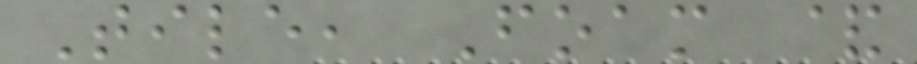Tile, Foam &
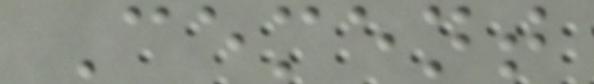Cement
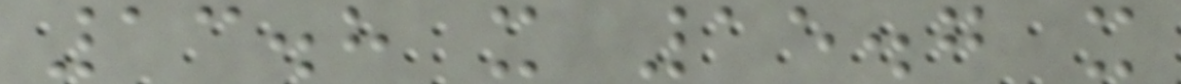13.8 x 15.7 x
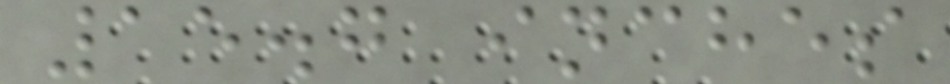15.7 inches
